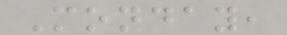Monday,
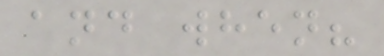and when?
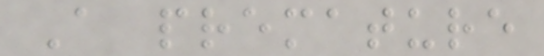A premature
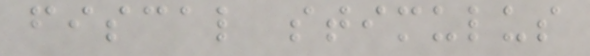fiscal stimulus
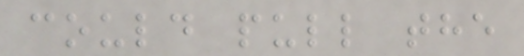could pull the
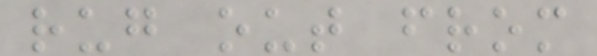rug out from
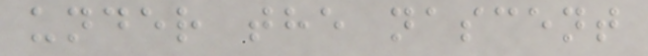under the nascent
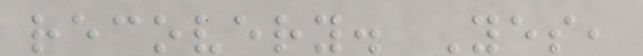recovery. Yes,
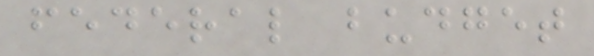federal budget
